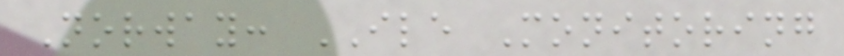Norway: ILE Monitoring
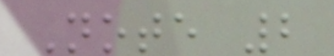Note 2
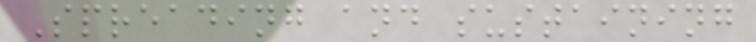Spreading and sustaining
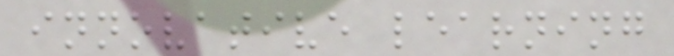innovative learning
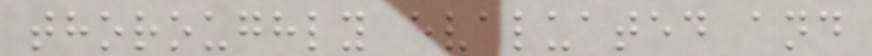thoroughly evaluated and
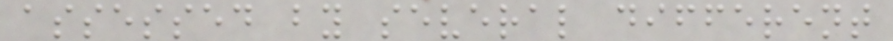assessed by several different
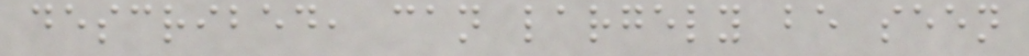described, can largely be seen
